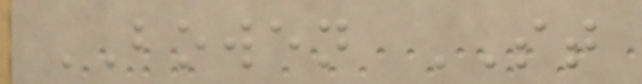BOWEN ST
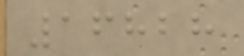16828
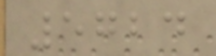5724
